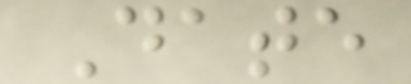Date
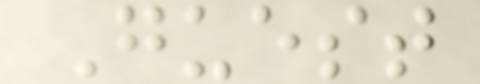Guest
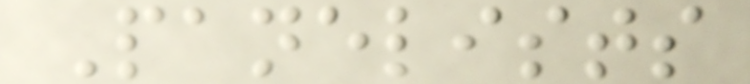Panelists
